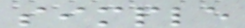simple
